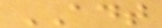ADT
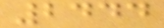2444
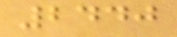2440
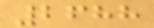2688
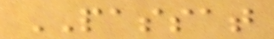PASSAT
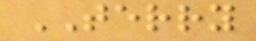TERRY
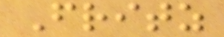Fritz
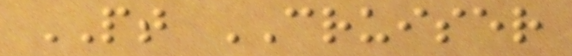PT CRUISER
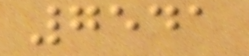7541
